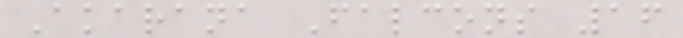Akarana Falcons 16
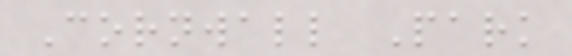Cornwall Park
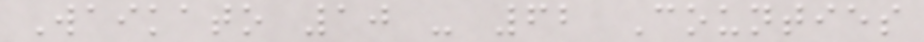Waikato 10 - 62 Counties
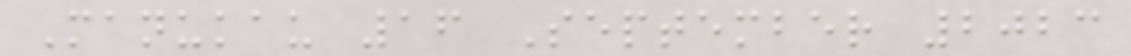Manukau 16 September 2023
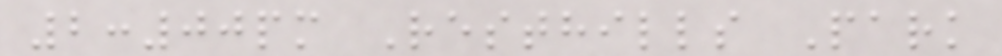2:00pm Resthills Park
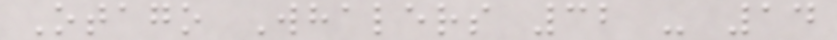Otago Whalers 32 - 14
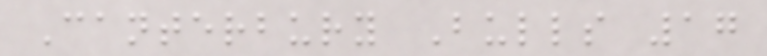Canterbury Bulls 17
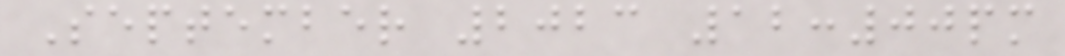September 2023 12:00pm
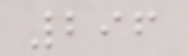296
